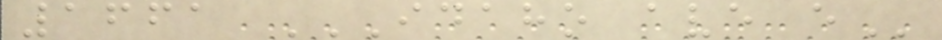1661 IDAHO AVE E
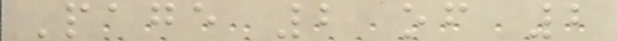Page 2 of 2
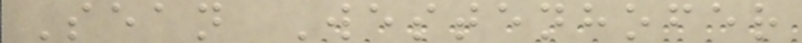Sean Westenhofer
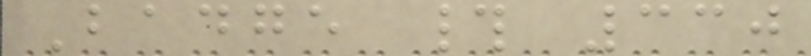Badge # 330
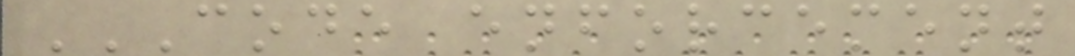CODE ENFORCEMENT
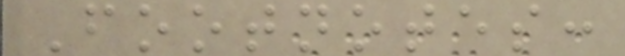Footnotes:
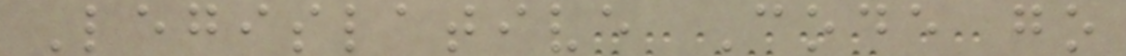Legislative Code go
